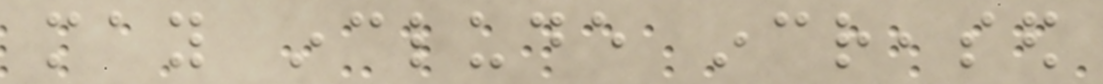may include increased
